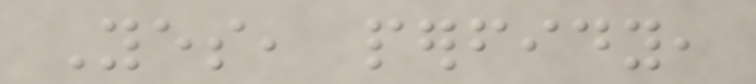Yes, perfidy,
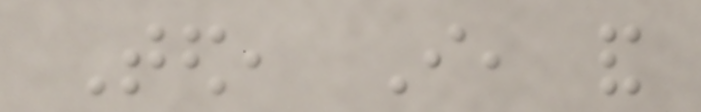Ted, I, and
